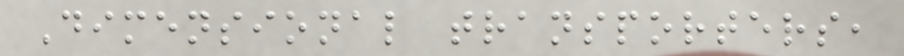Dimensional transporters,
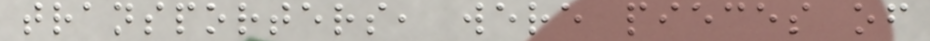transporters, were pieces of
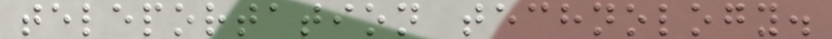teleportation technology.
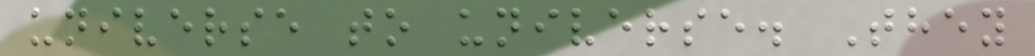universe to universe. They
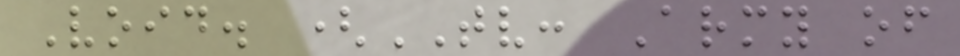Void. (TV: Army of
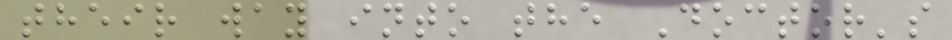their way into the Doctor's
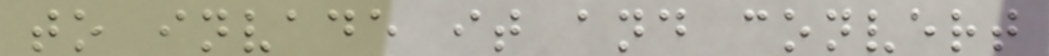to invade it and convert
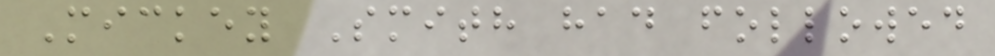Mickey Smith had followed
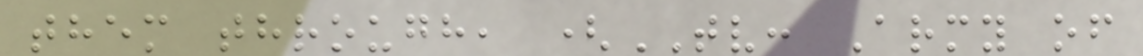them through, (TV: Army of
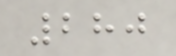280
